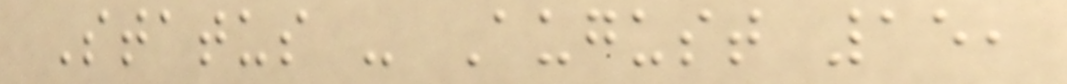Status - August 15,
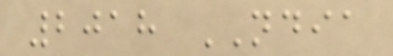2018 NDIA
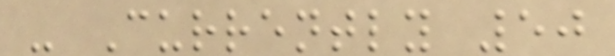- Currently 50
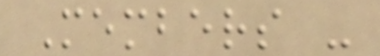Members -
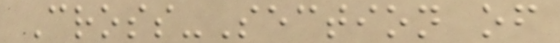Cross-Section of
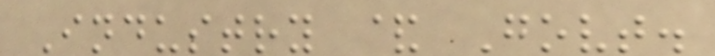Industry & Govt.
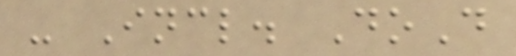- Incl. DoD
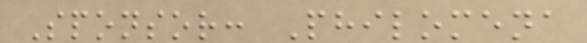Sponsor: Philomena
